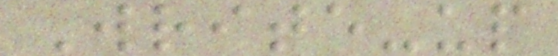Write-up
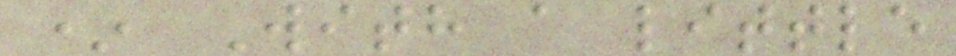* With a little
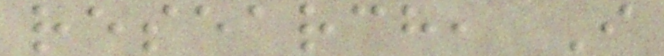research, I
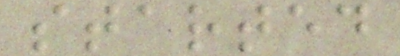started
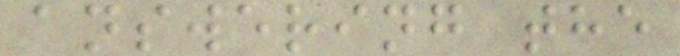answering the
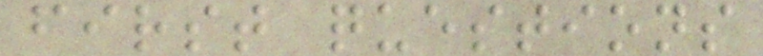first questions
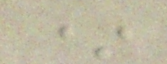*
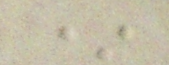*
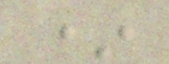*
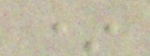*
